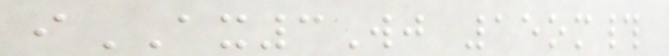iAX3Wj 15om#
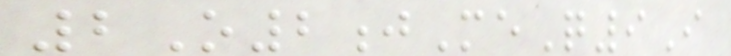2O2jMeQ9I
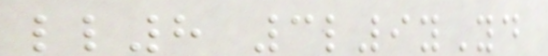ll8 3l9yYd
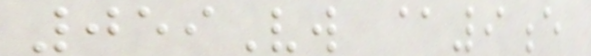059Vw @9e
